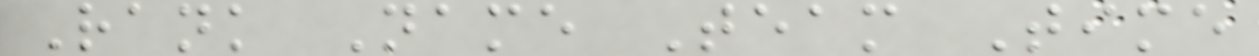Rank Name Team Time
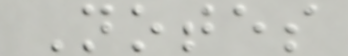Notes
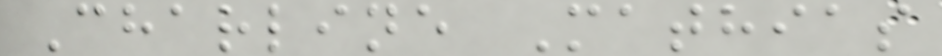Charline Mathias
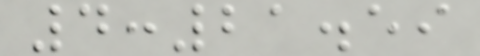4:21.59
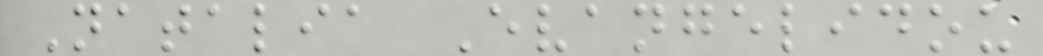Natalia Evangelidou
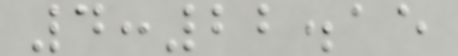4:22.15
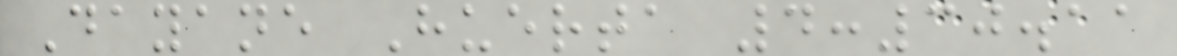Dayane Huerta 4:30.11
